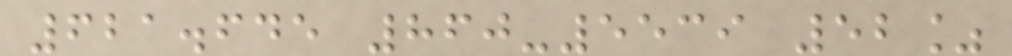621.645 860-5539 52%
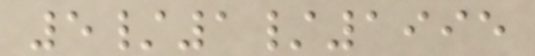5/1/1995
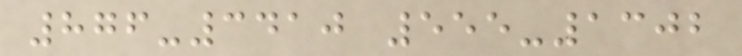876-3410 555-1302
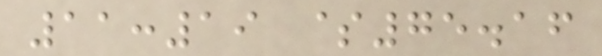11:19 $75.16
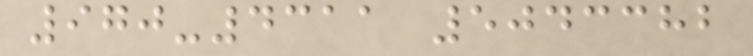970-4311 5043382
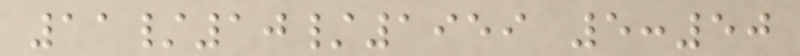11/10/1959 5:50
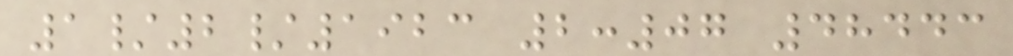1/2/1923 2:07 48443
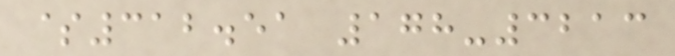$312.51 178-3213
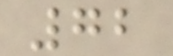72
